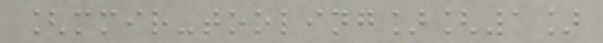[mmir-tooling][1]
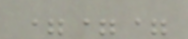===
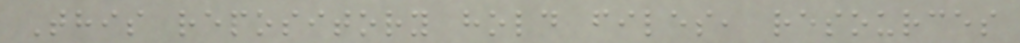This repository hold files, resources
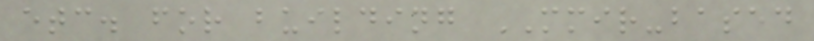etc. for building MMIR-based
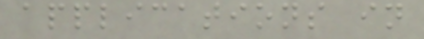applications in
